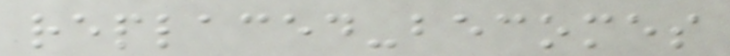replaced-becomes
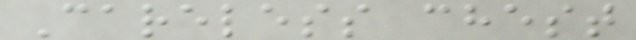Careless chest
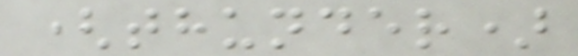(thunder)
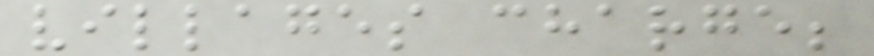villages charge;
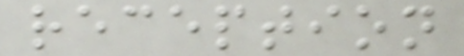reception
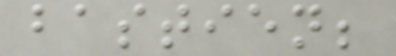bastien;
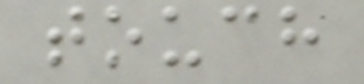touch
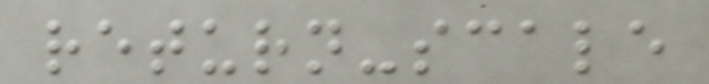return-scale
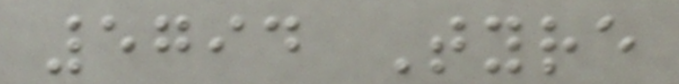5794 Tyre
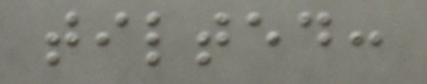tilted:
